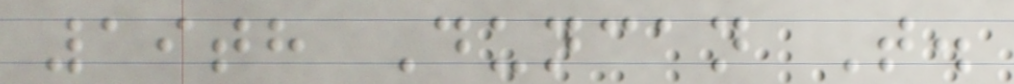19th Duncan T.
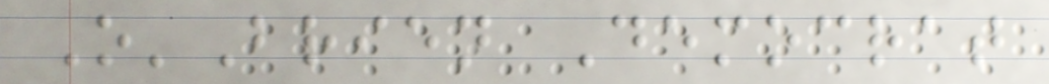O'Brien Democrat
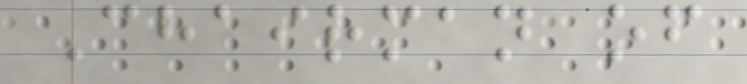Chairman of
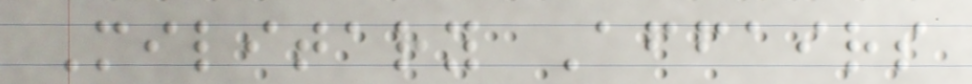Military Affairs
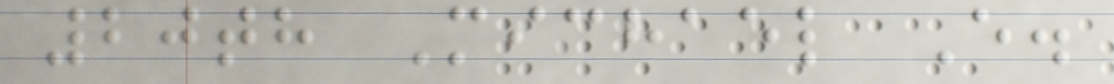20th Michael E.
